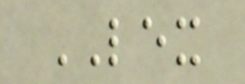LEX
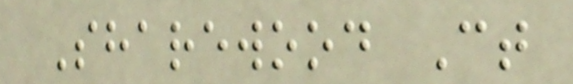Sharewood Ct
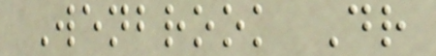Wenbrook Dr
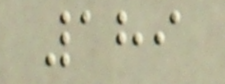189
